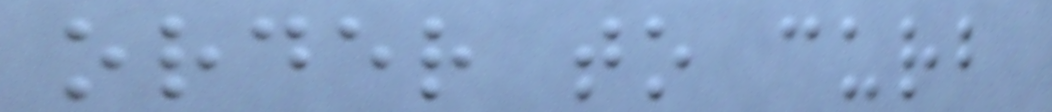order to curb
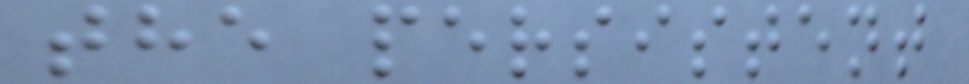the persistent
